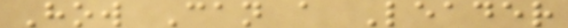How Can a Leader
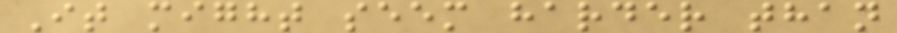It might seem harder than
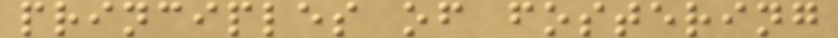principles of fostering
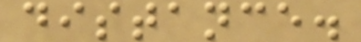distance.
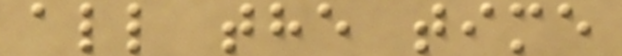all the time
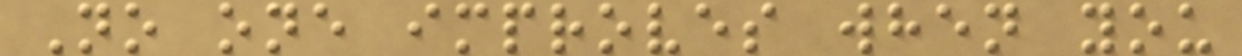No one improves when you
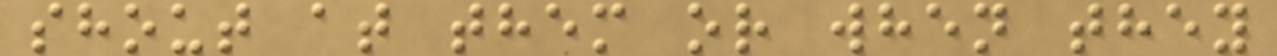shout at them or when they
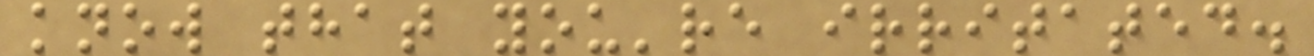know that you're irritated.
